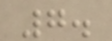7.
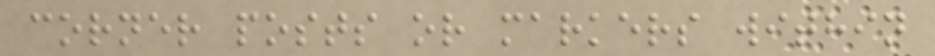corner posts or markers within
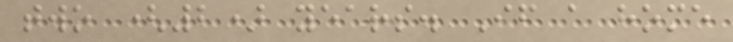two (2) years. If a home
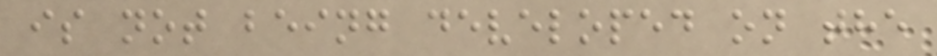is not being developed on the
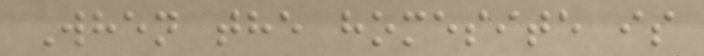When the homesite is
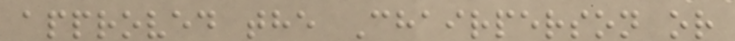approved the Chairperson or
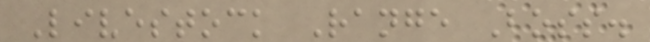Livestock Range Boss.
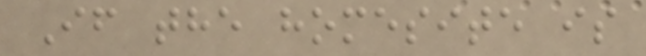If the homesite is
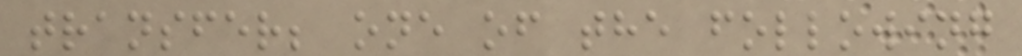transfer; one of the following
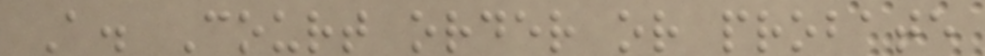A. Court order or probate
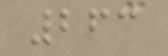263
